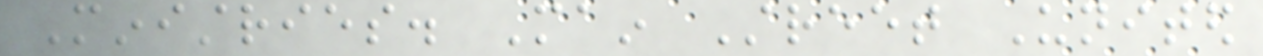Ministries. Main Street United
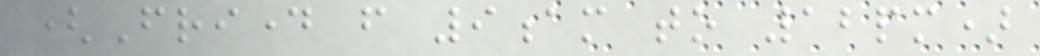(Friday from 9am to 12pm)
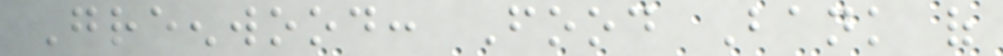Greenwood: Food Bank of
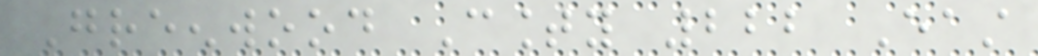Greenwood County 222 East
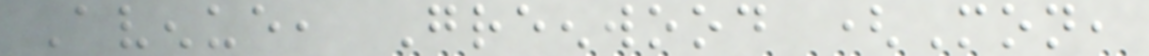Avenue, Greenwood (Mon,
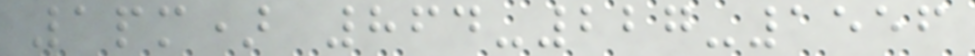1pm) 864-227-1556
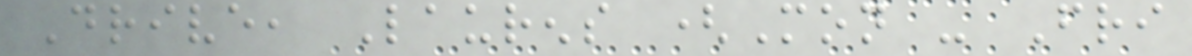Drive, Laurens (Mon - Fri
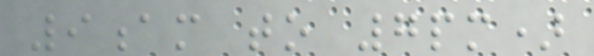9am to 7pm)
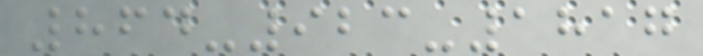864-923-1817
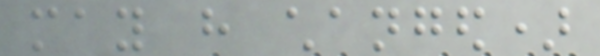may have changed)
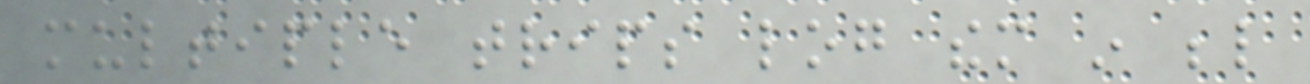multiple trips log them in below
